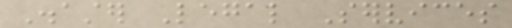Disaster Legal Services
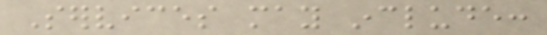Services may include:
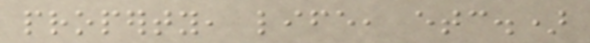property, life, etc.)
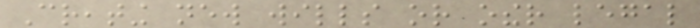Creating new wills or other legal
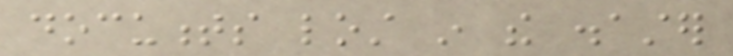documents lost in the disaster
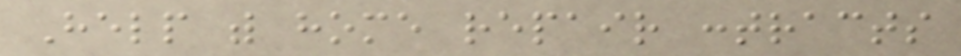Help with home repair contracts
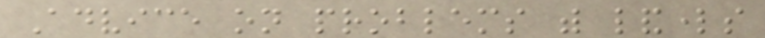Advice on problems with landlords
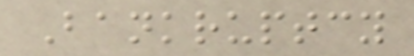Bankruptcy
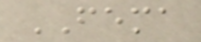FEMA
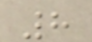8
